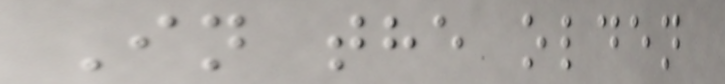In the olden
